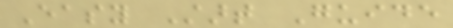Easy Start Guide
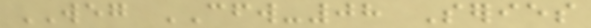WEG CFW-08 Series
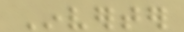Inverter
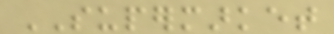SUPERMARKET
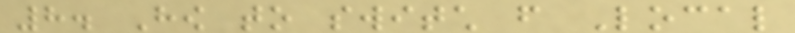8. How to switch from Local
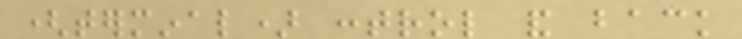(terminal) control and back
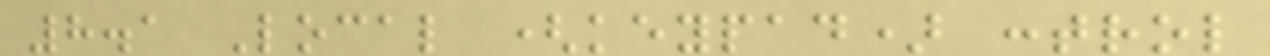8.1 Local (keypad) control
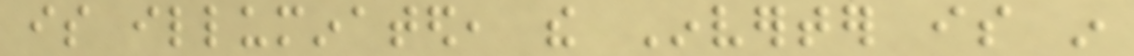is illuminated, the Inverter is in
